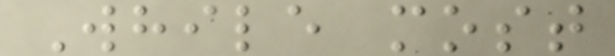While most
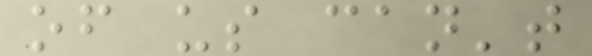of us can't
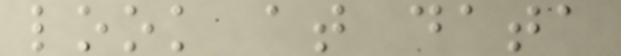look at data
